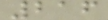216
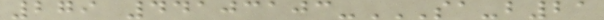279 44103103-SA-B21
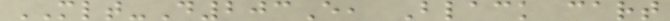MLT-D203E, Black cart
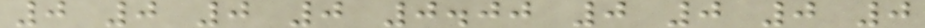0 0 0 0 0.00 0 0 0 0
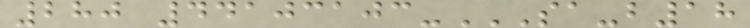280 44103103-SA-B18
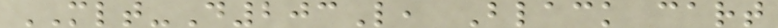MLT-D203L, Black cart
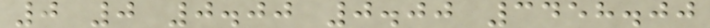0 0 0.00 0.00 3458.00
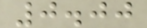0.00
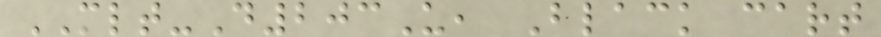MLT-D203U, Black cart
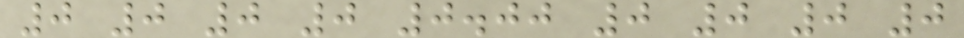0 0 0 0 0.00 0 0 0 0
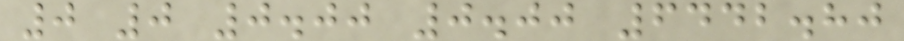0 0 0.00 0.00 6442.80
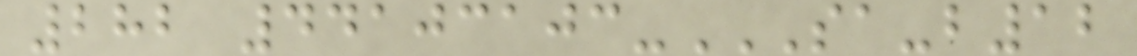282 44103103-SA-B12
